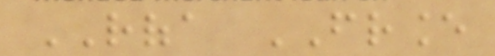ROFA FRANCE
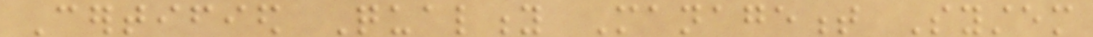Certified Quality Management System
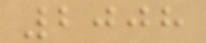2008
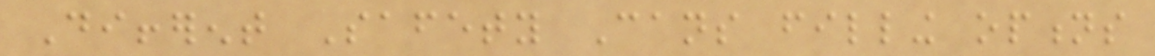Different Safety Cans filling options
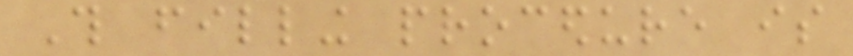This filling procedure is
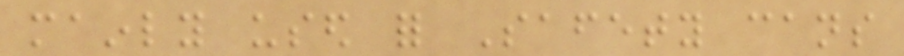mainly used for Safety cans
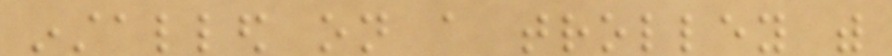installed on a trolley with
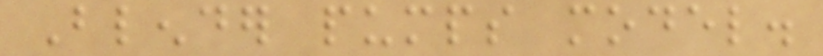Blender pumps model.
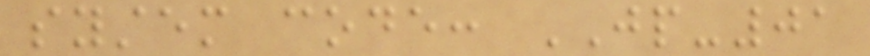system code: JP-01
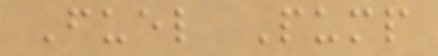Fuel Pump
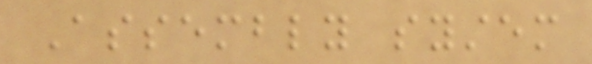Assembly system
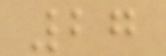27
